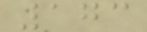173
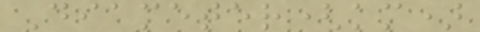Diameter(km)
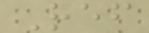Ref
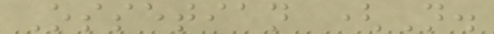Ossetian (N.
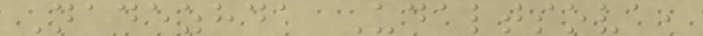Nadezhda Udaltsova,
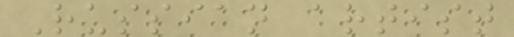Russian artist
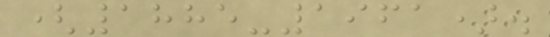(1885-1961).
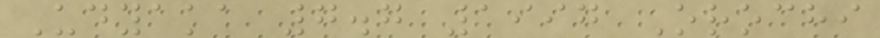Udyaka 7.7 1997 Orochi
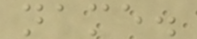name.
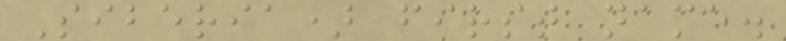Siberia) first name.
